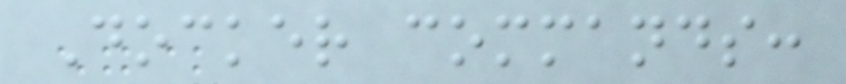Docker commands:
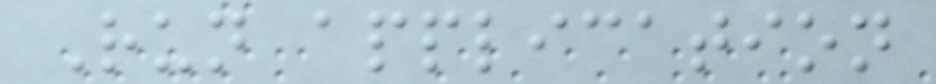Run application
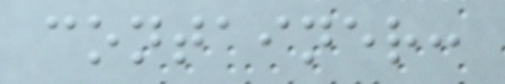container:
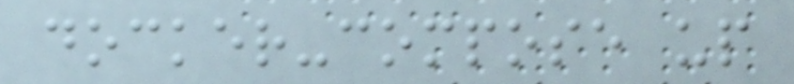docker-compose up
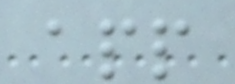app
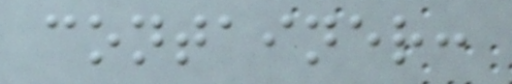container:
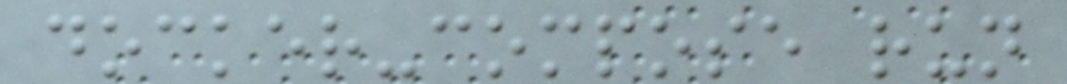docker-compose run
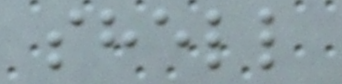shell
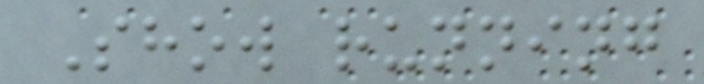Show running
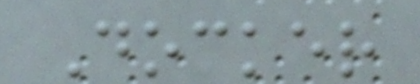Docker
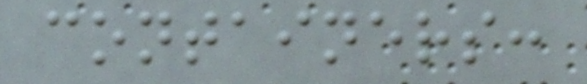containers:
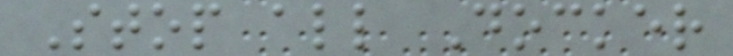Stop all Docker
